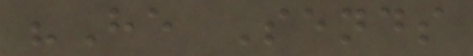"He Sends
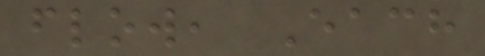flow, Each
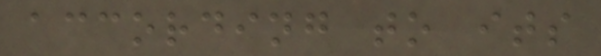according to its
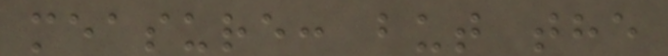measure: but the
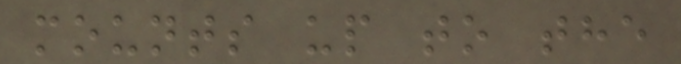mounts up to the
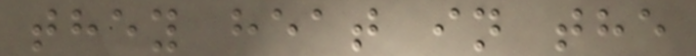they heat in the
